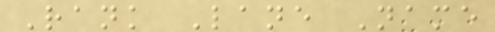Rank Lane Name
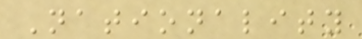Nationality
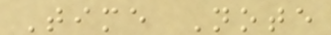Time Note
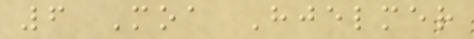6 Moa Hjelmer
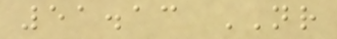51.13 NR
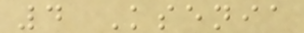4 Ksenia
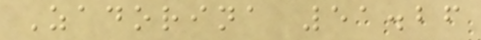Zadorina 51.26
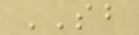SB
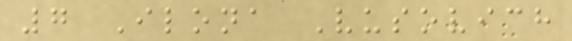7 Ilona Vusovich
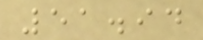51.94
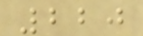220
